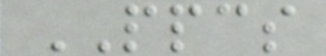PPCS
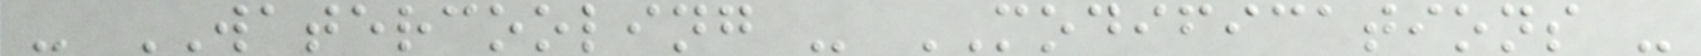- WATERCOOLING - MODIFICATIONS -
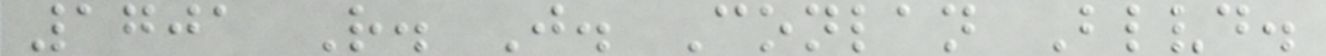1701 R. J. Conlan Blvd.
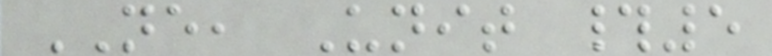NE, Unit #5
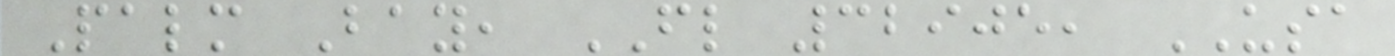Palm Bay, FL 32905, USA
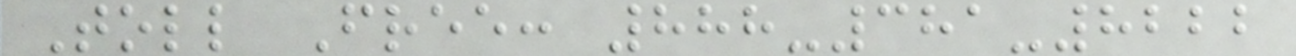Toll Free: 888-381-8222
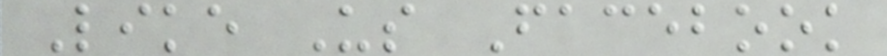Like Us Facebook
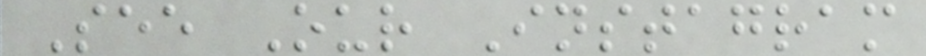See Our Instagram
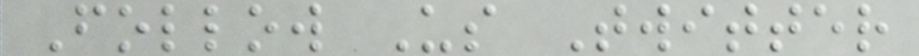Follow Us Twitter
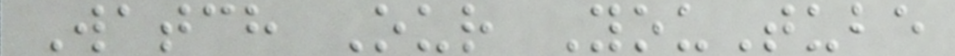Watch Our YouTube
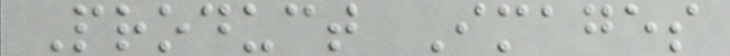Product Images
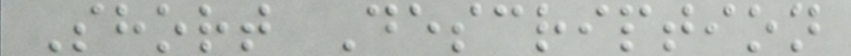Short Description
